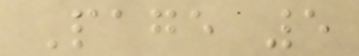Page 5
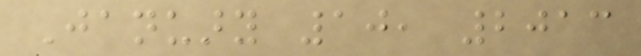January 10, 2013
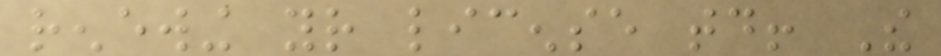renewing your license today! The
